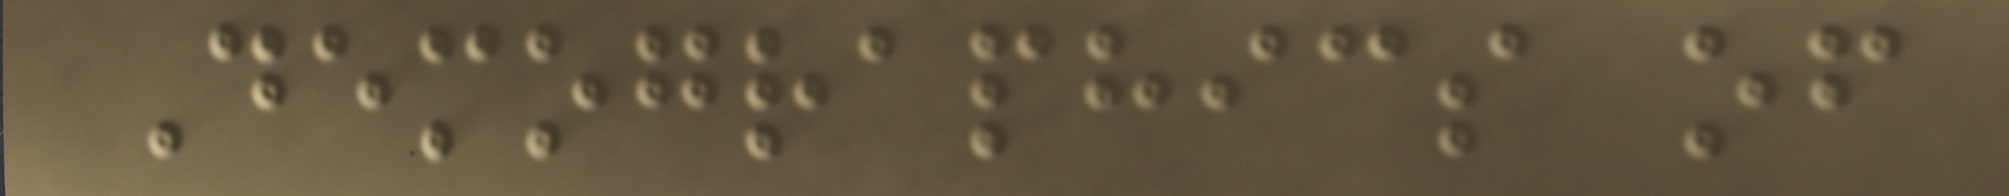Demographics of
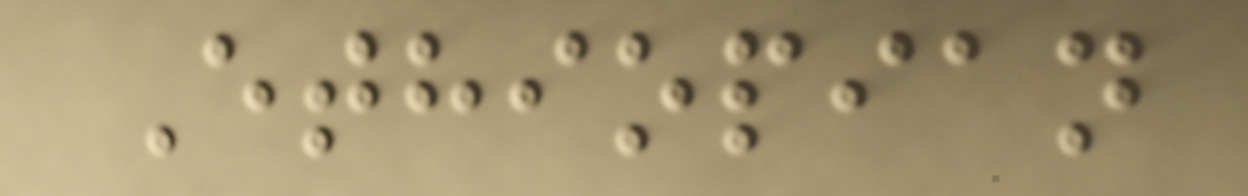Ethiopian
